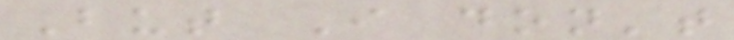But I don't
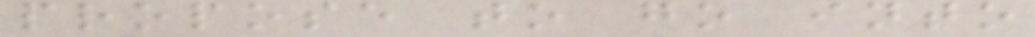propose to go into
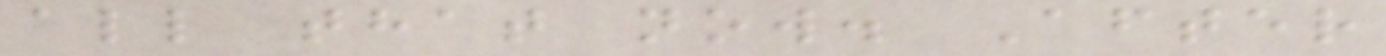all that now. After
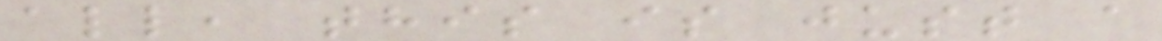all, this is just a
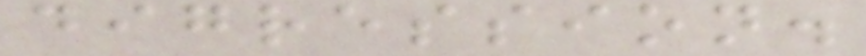digression.
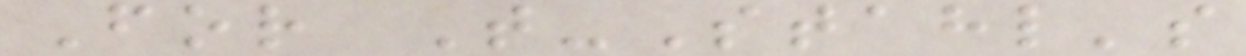For T-Stahl's
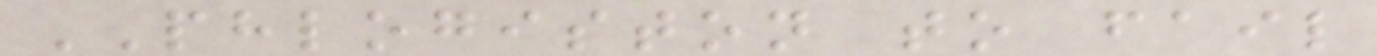PHLOGISTON to fail
